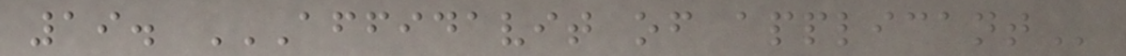19. AFFIDAVIT OF APPLICANT
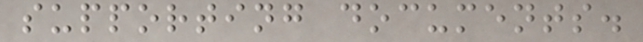supporting documents.
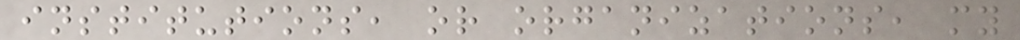institutions, or organizations, my
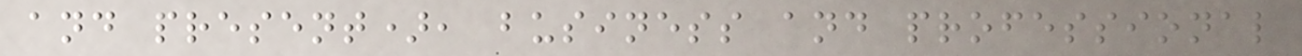and present), business and professional
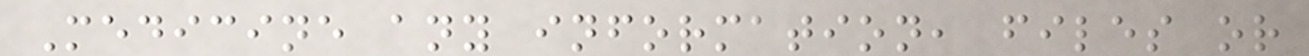Medicine any information, files or
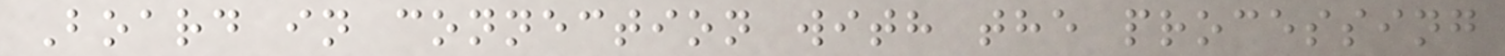Board in connection with the processing
